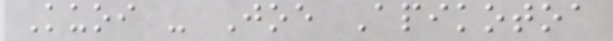Kuoi - Joe Apikotoa
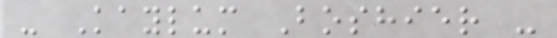- Kaylum Boshier -
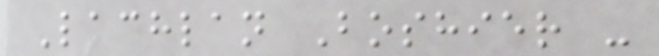Lachlan Boshier -
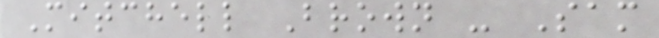Mitchell Brown - Sam
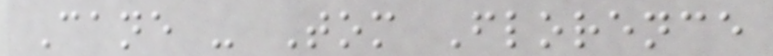Cane - Tom Florence
